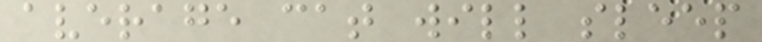average cat will sleep
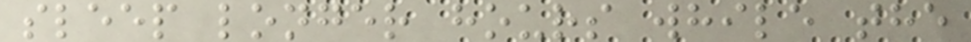sleep longer hours while the
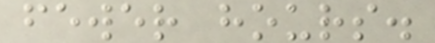fewer hours.
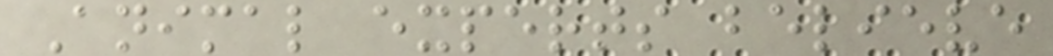Animal experts believe
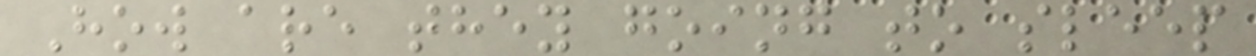How are they going to sleep
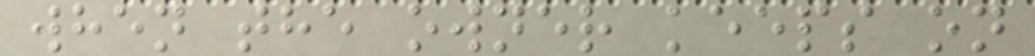when the owner keeps on
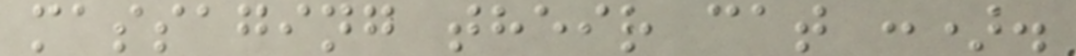massaging their cat :).
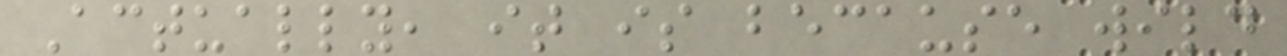Actually, it is because wild
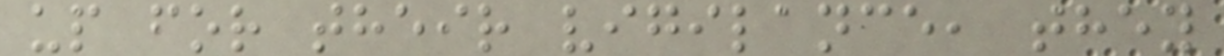up for their vigilance, they
